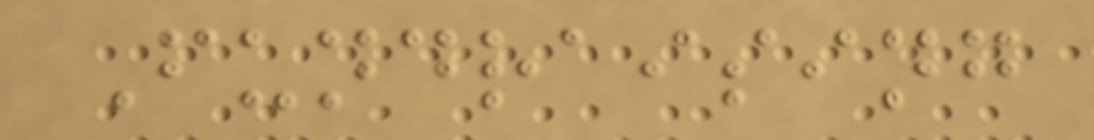Fundraising
